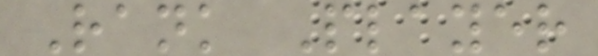Rank Player
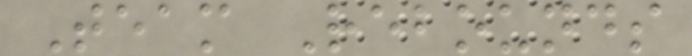Team Rebounds
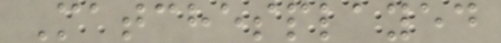Matchesplayed
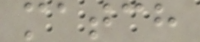match
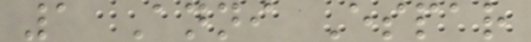1 Anni Espar
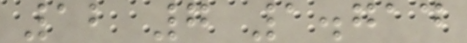12 7 1.714
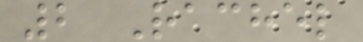2 Rachel
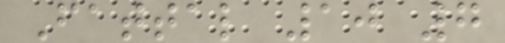Fattal 10 7
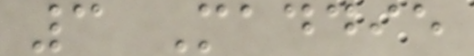3 Maddie
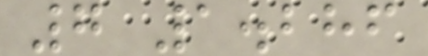7 1.286
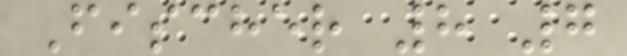Fischer 8 7
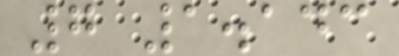7 1.143
